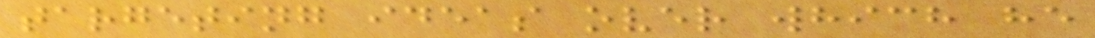targeting ideas over which he
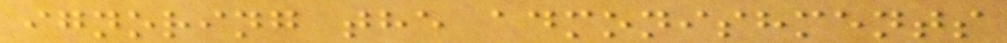ignoring the admonishments
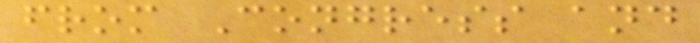from Congress and
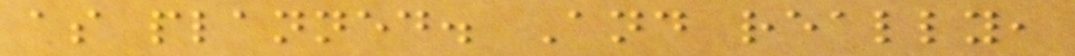as planned. And really,
